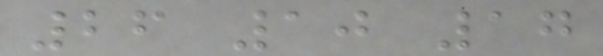26 10 17
